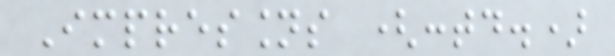Impressions (contd.)
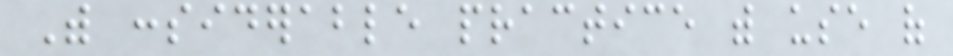With considerable practice with use of
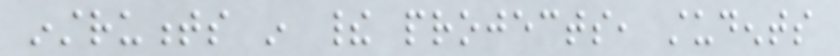instruments in their projects, students
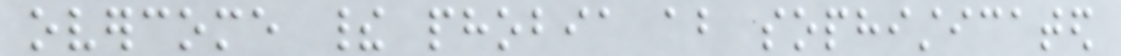overcome their phobia about sophisticated
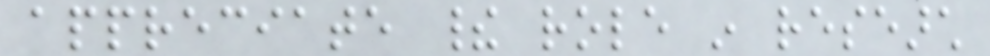appreciate their role in research
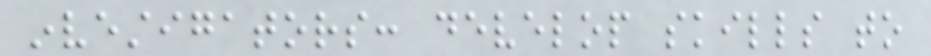investigators: develop skills to
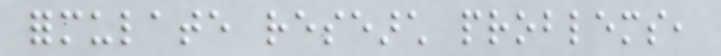formulate research problems,
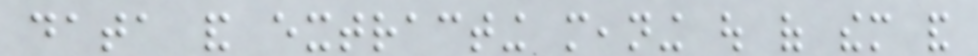data and extracting meaning out of them and
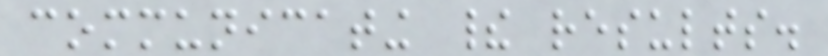communicating their results.
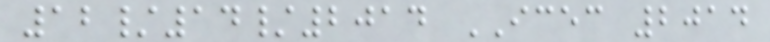12/14/2014 ICEC 2014
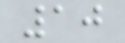10
